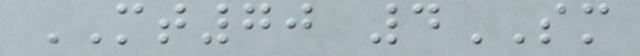MT70 4SM
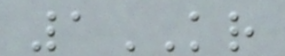1KR
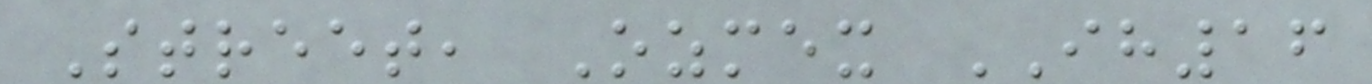Street, Ozmex IH16
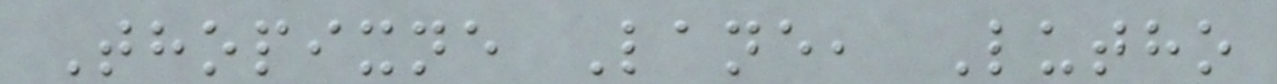Thopixne Lane, Lutho
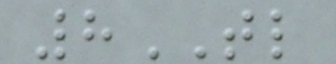8TL
